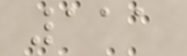111
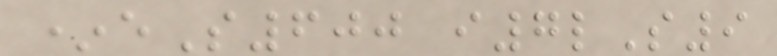*eS600 i7lS9
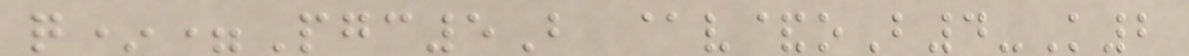q*=Pgc5B @v&oB4-K2
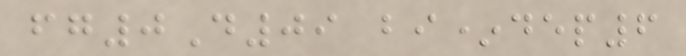fg0D09 bi*dep6
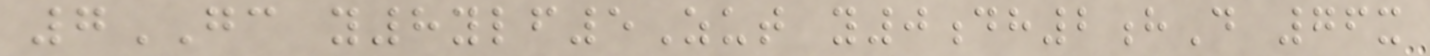7GC y8ylf5Zut y0dh2hD 76x
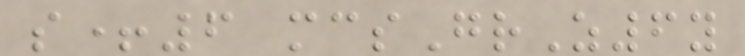s+6 mcsGrZ6y
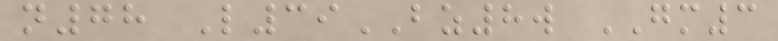n78 L39BZ8w GM3
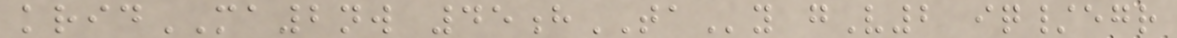kridMA2nw 45hTAy gV2 iq/egr
